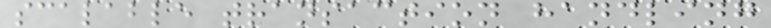scalable transaction handling
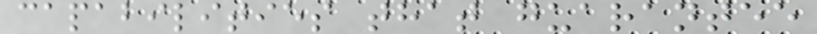capabilities that guarantee
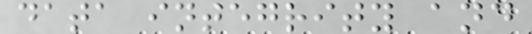data integrity and
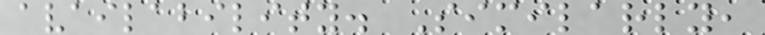availability. Similarly,
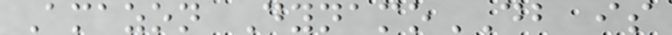Amazon DynamoDB is
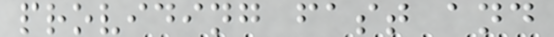providing fast and
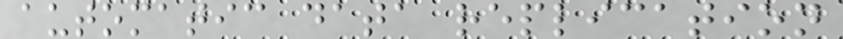automatic data replication
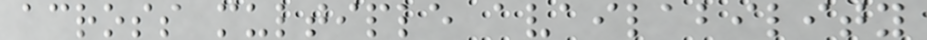across multiple availability
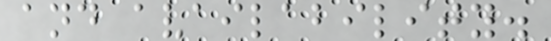and availability.
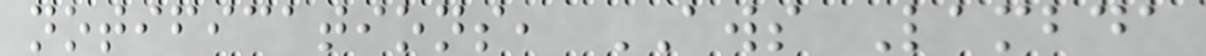notifications, AWS Lambda
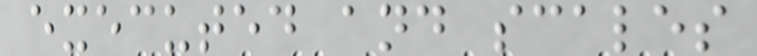executed and scales
